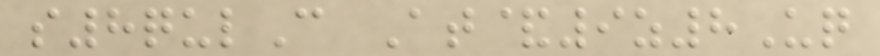s8qulC At&9z8Uq
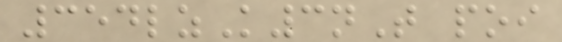354lzK3nT poi
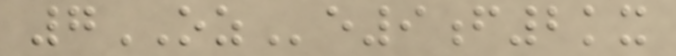7OZe9f2kx
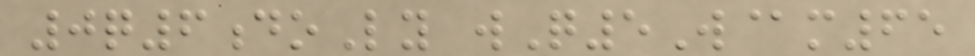0q6doLy wQ5W@m65
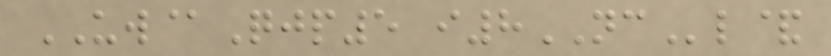UW@Qjp5 i8NCl&
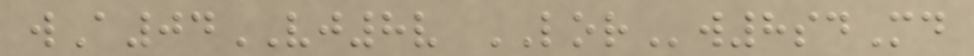wA04VJ8v LORw8sdMd
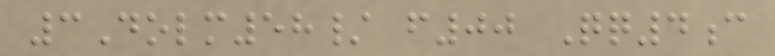3Dolm58/ f00 Qq4c
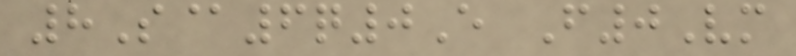8S@6q0E F0Vm
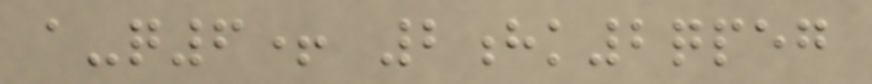a-q6+ 2hk2qpeg
